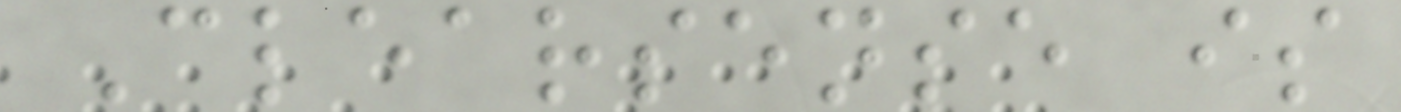Clearsense is
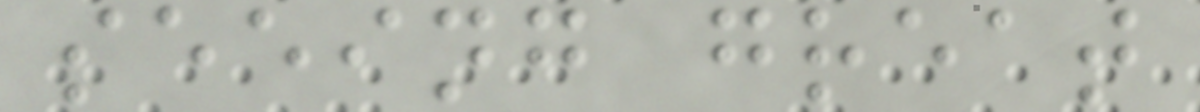seeing great
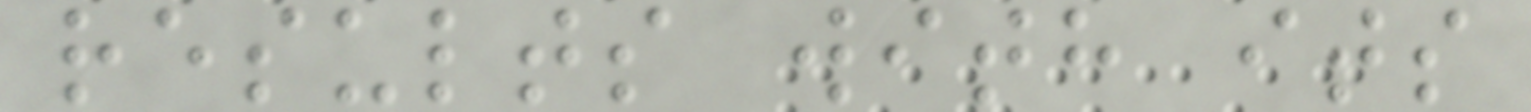results with its
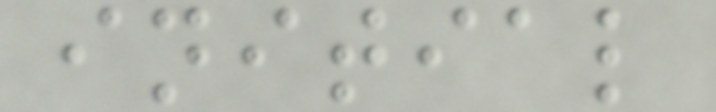initial
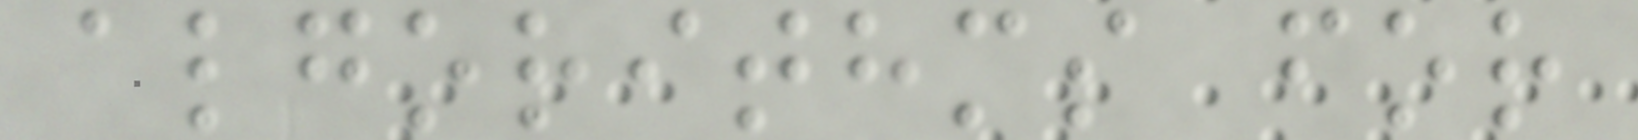algorithms for
